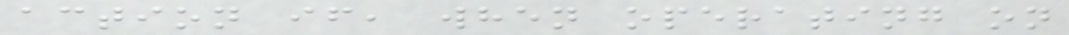action if, when operating on
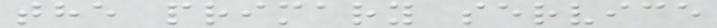the primary service
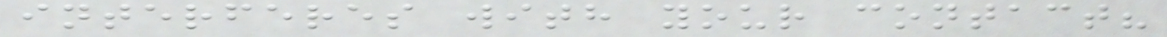interferes with your contact?
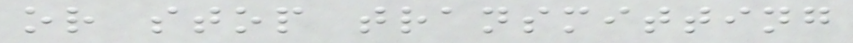or stop transmitting
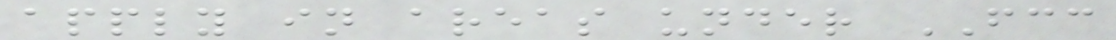apply in areas under FCC
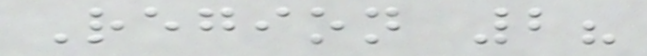Region 2?
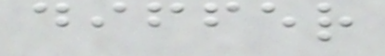differ
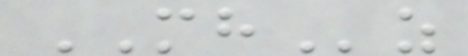MHz
